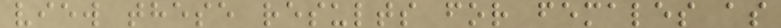view these results for females as
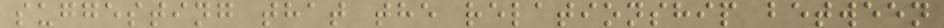suggesting that the relationship between
